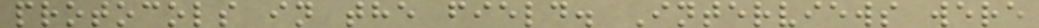protocols in the field. Interviews were
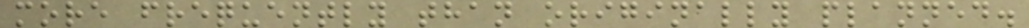more frequently than originally planned.
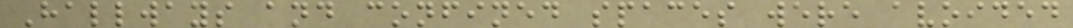Hallways and confined spaces were avoided
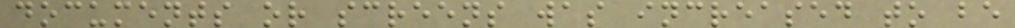documents or screens was increased to be
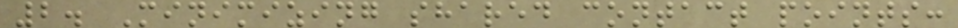2. Minimizing shared contact points:
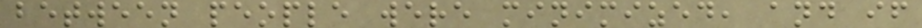between people were minimized, and if
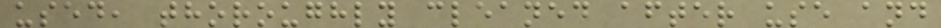used, thoroughly cleaned after use and
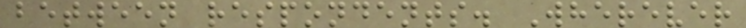between respondents. Wherever
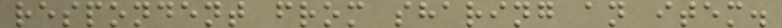respondent from sharing an item.
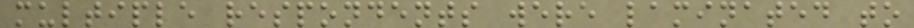multiple respondents were laminated to
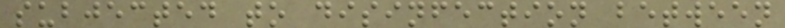subjected to disinfection between
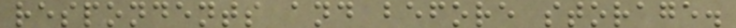respondents and before storage.
